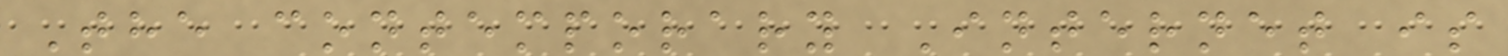The contemporary Internet is
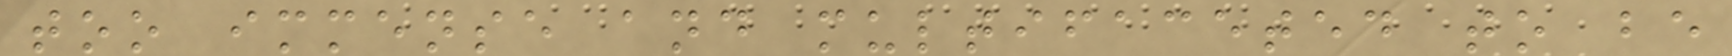too immense and multifaceted to be
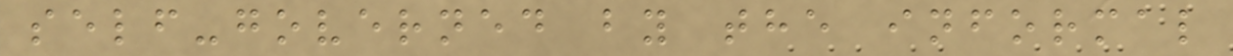self-governed by the informal
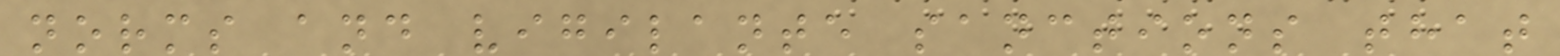norms and vigilante sanctions that
